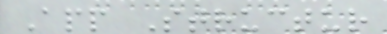App Structur
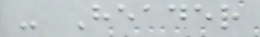- Header
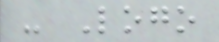- Logo
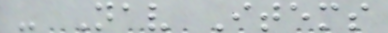- Nav Items
